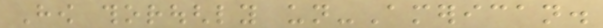How thoroughly un-American.
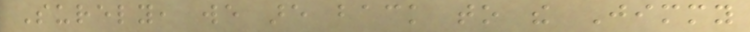Surely, we are back to the Jimmy
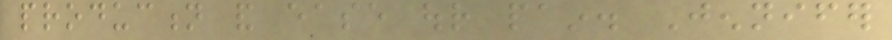production and ease our pain. Jennifer
